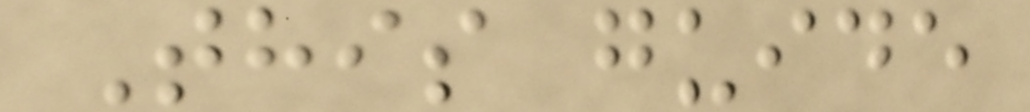This guide
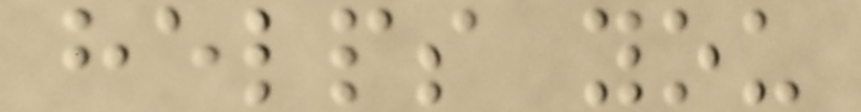helps you
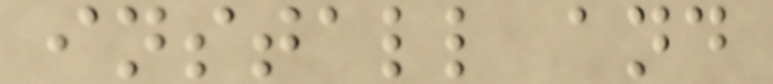install and
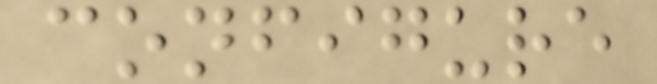configure
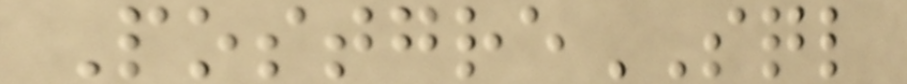PostgreSQL
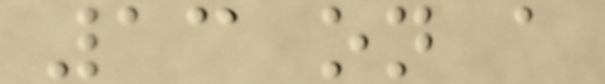13 on a
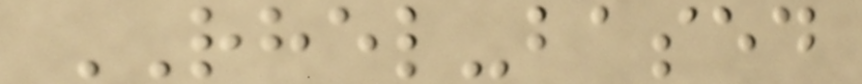RHEL-based
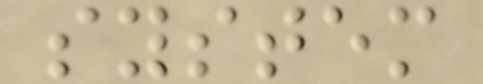system
